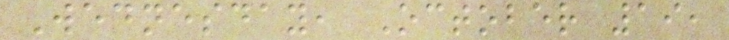Wednesday, October 19,
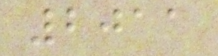2011
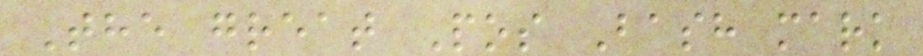The great Pos Bash mark
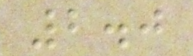2.0
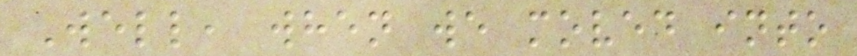Well, when we moved into
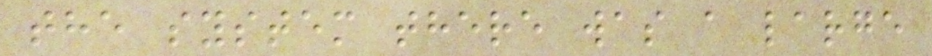the system there was a large
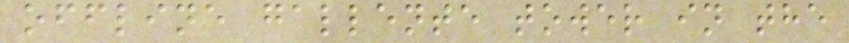offline gallente tower in the
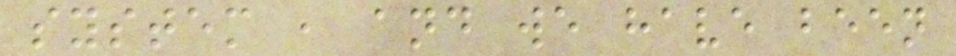system , and we have been
